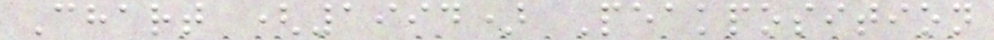Chart (1994) Peakposition
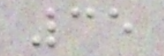35
